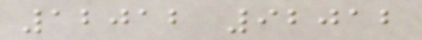12012 92012
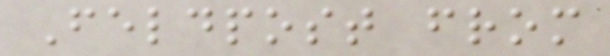Feldpost from
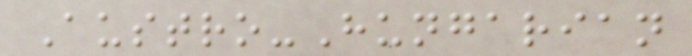Austro-Hungarian
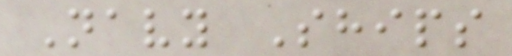Navy Ships
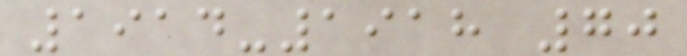1914-1918 70
